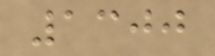1300
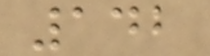142
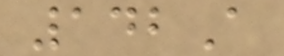142A
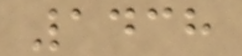1438
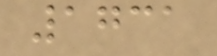1731
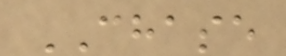CHASE
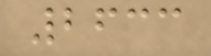2633
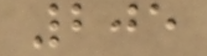205
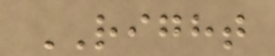RIGHT
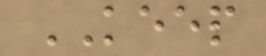KEEP
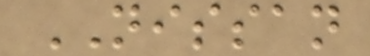NISSAN
